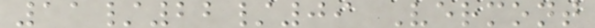11/22/09 Vermont
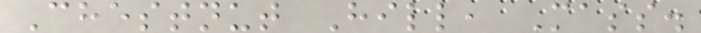Chestnut Hill, Mass.
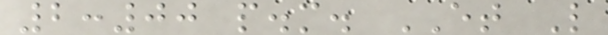2:00 p.m. ET L
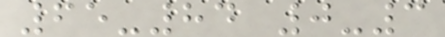65-84 0-3
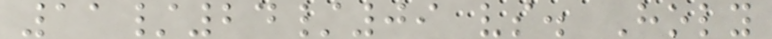11/24/09 vs. Holy
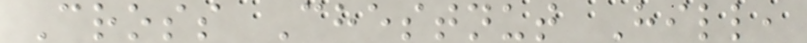Cross Chestnut Hill,
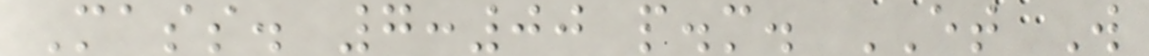Mass. 7:00 p.m. ET W
